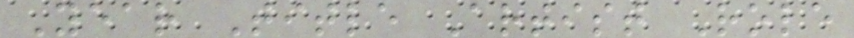Year Title Artist Role
